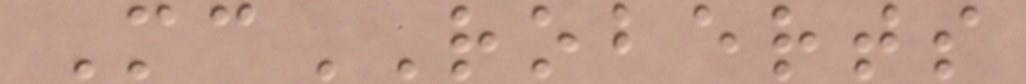McROBERTS
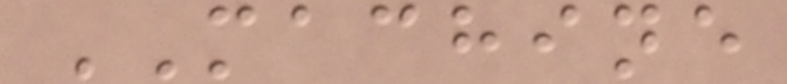MACHINE
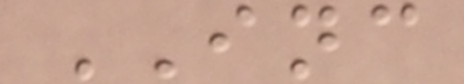INC
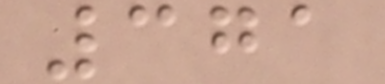371
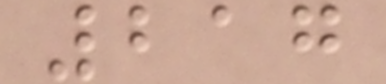217
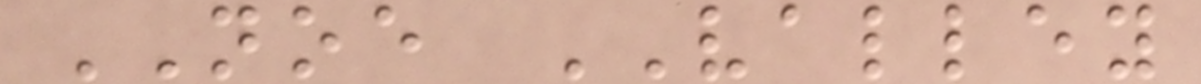NOE VALLEY
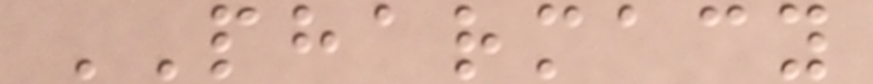PHARMACY
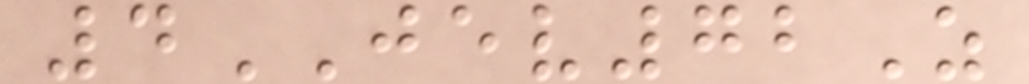4JEV72Z
